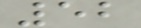52
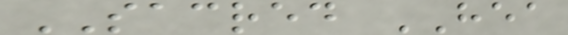SACRED HEA
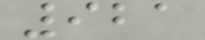921
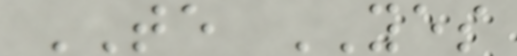TE YES
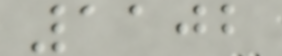1102
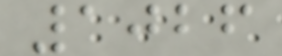1026
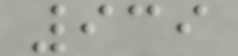939
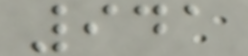941
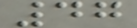47
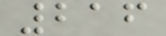216
